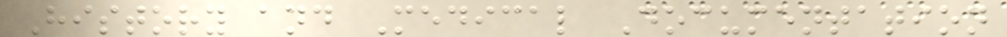History and Medical Documentation
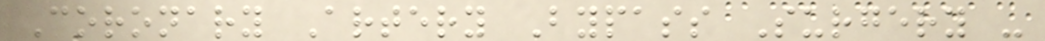Coronary Artery Bypass Surgery -
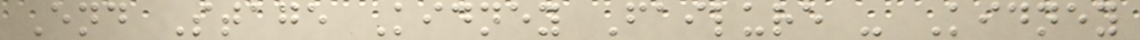End Stage Kidney Failure - Kidney
